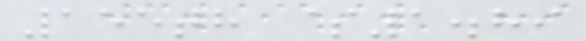155th $1.89
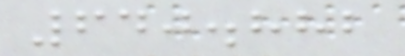640.882
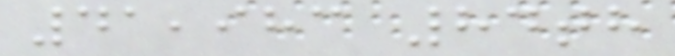41,983 84th
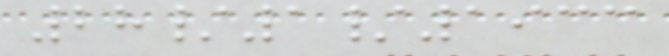28/1/1933
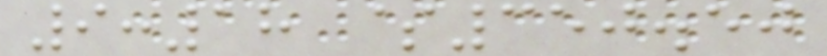9:18 $350.50
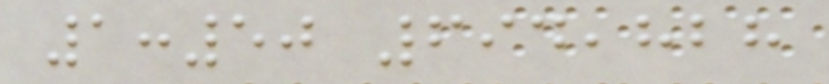1:50 694,828
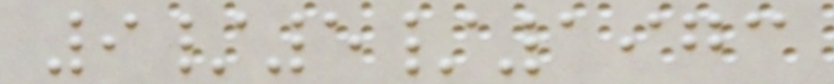9/5/1973
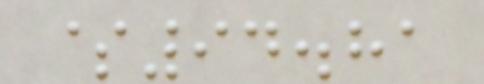$94.81
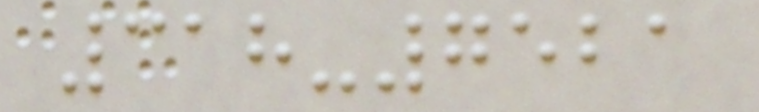318-7521
